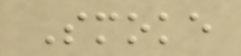Smoke
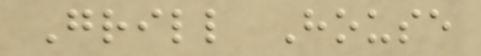Grill House
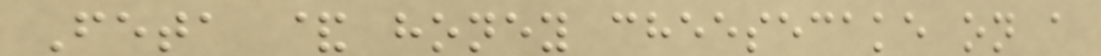Feta & honey cheesecake on a
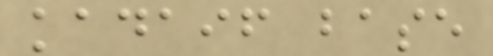kadaif base
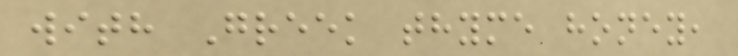with Greek thyme honey,
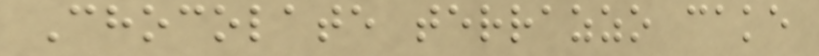Chocolate terrazzo cake
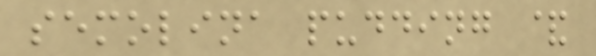semolina pudding &
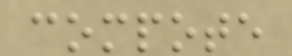compote
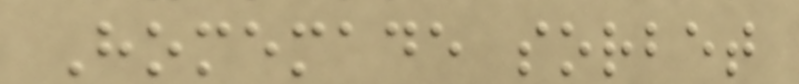Homemade sorbet
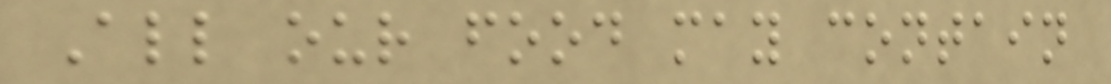All our food may contain
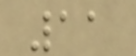11
